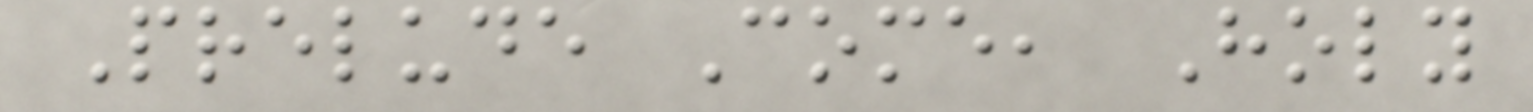Prelude Come, Holy
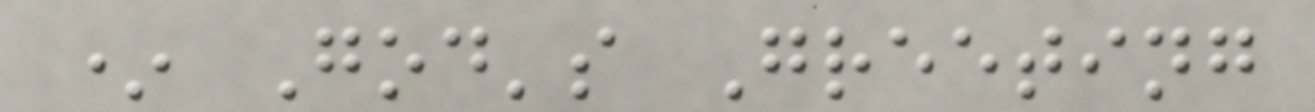* God's Greeting
